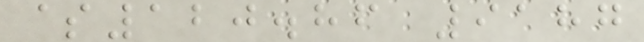$120.86 9187
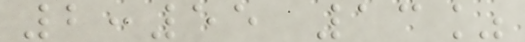2:55 13%
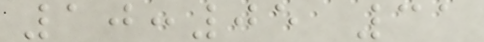10:05 31
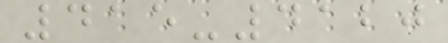415-4120
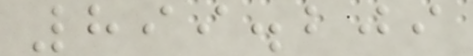899.209
